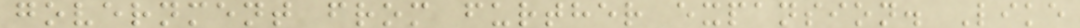government from further expansion. Like
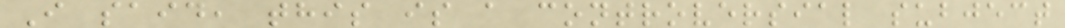I said, this is a controversial subject
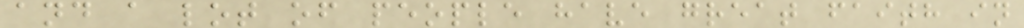and a lot of people have great faith in
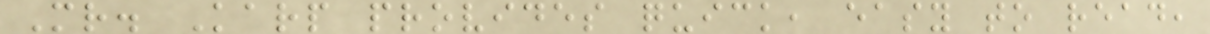Mr. Karp provides quick, easy to read,
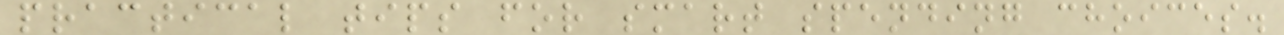practical tips for smart spending choices.
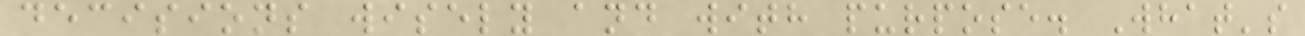decisions wisely and with purpose. What's
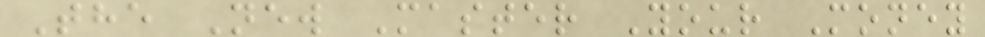The New Master Your Money
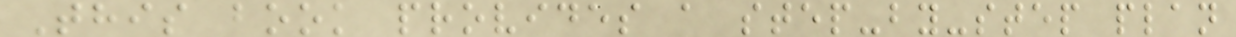This book provides a step-by-step plan
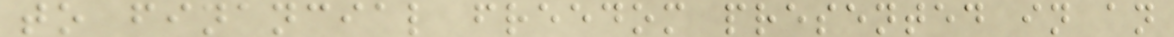to financial freedom presented in an
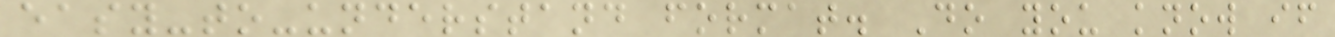easy-to-understand format. Do you know if
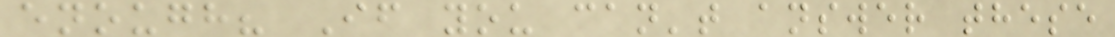enough? If you can't answer these
